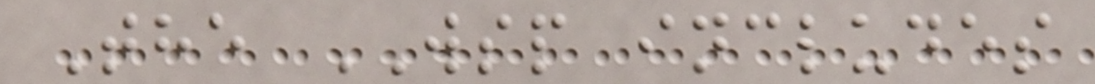The WSP includes
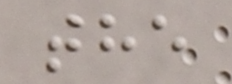the
